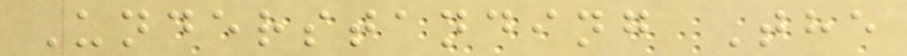Understanding The
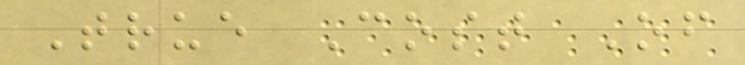True Cost Of
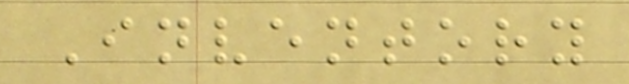Inventory
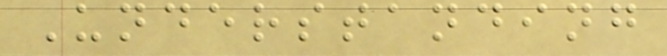Understanding
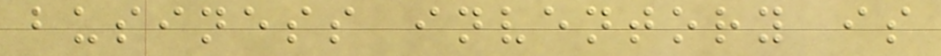business inventory is
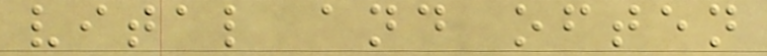vital and often
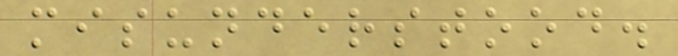misunderstood.
